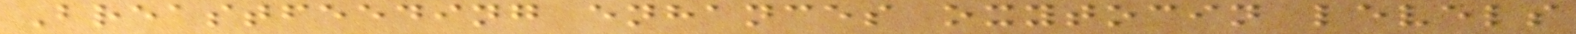Breastfeeding enhances oxytocin levels
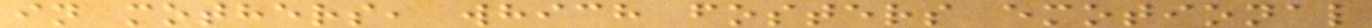in mothers, which fosters emotional
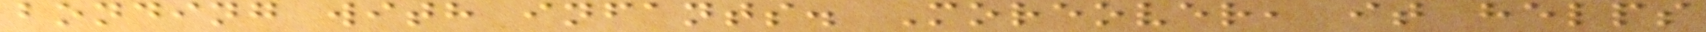bonding with infants. Moreover, it helps
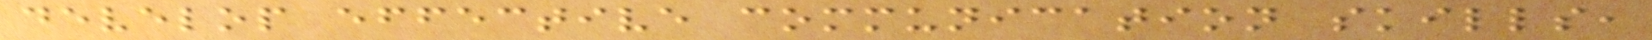develop effective communication skills,
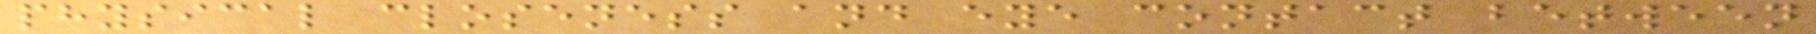physical closeness and eye contact between
